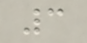3
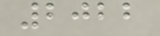2022
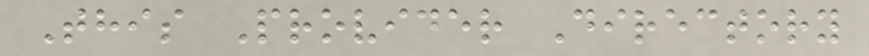This Provider Directory
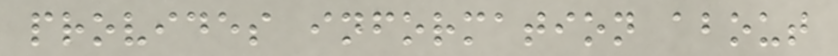provides information about
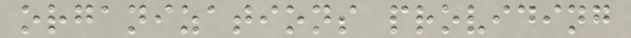organizations providing
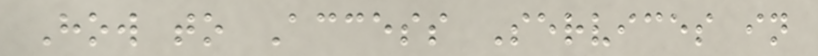How to Access Services in
